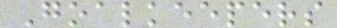Goalkeepers
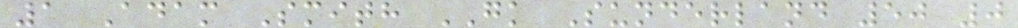1 Adam Smith GK Sunderland 50 0
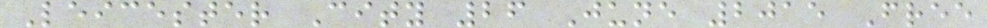Leicester City 26 June 2015 Free
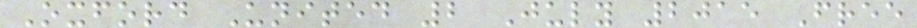Oxford United 2 July 2015 Free
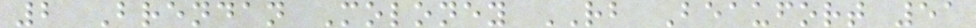2 Brendan Moloney RB Beaufort 51
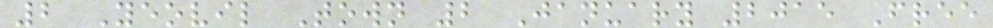2 Yeovil Town 2 January 2015 Free
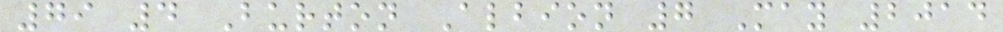79 4 Burton Albion 7 May 2014
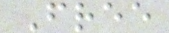Free
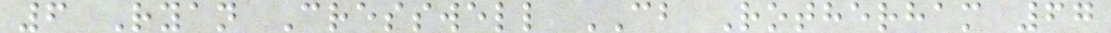6 Ryan Cresswell CB Rotherham 67
